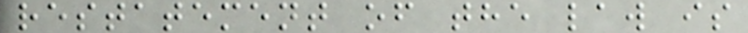restatement of the law is
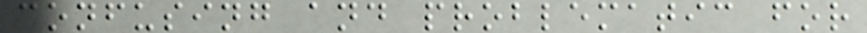confusing and problematic for
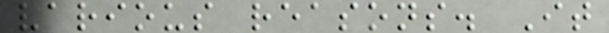various reasons. It
